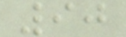90
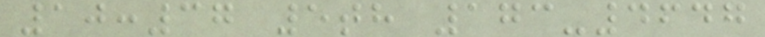10:37 5th 173-4647
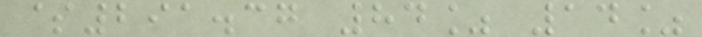$291.37 84% 14%
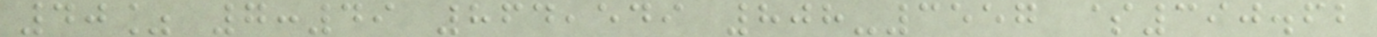40% 7:49 864,549 808-3557 $390.62
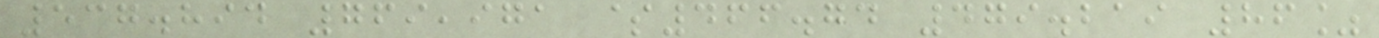537.894 769,971 $466.74 479.219 86%
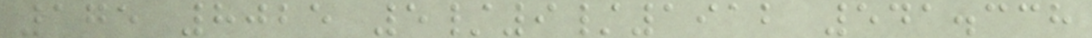175 8025 5/9/1912 541.338
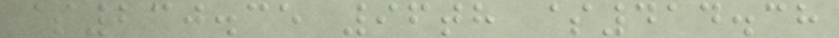$230.35 96th $414.38
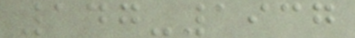147-1937
